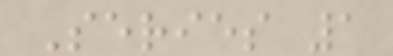Series 1
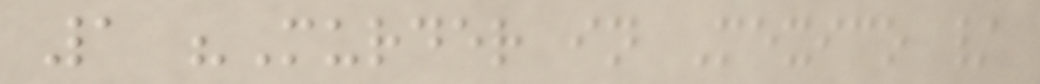1 "Murder in Mexico /
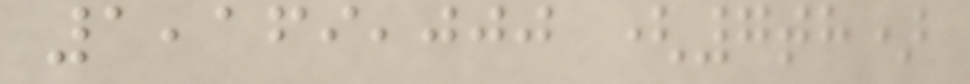1,169,000 (7th)
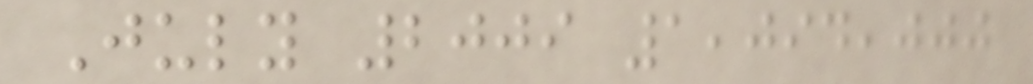July 2009 1,094,000
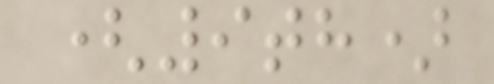(9th)
